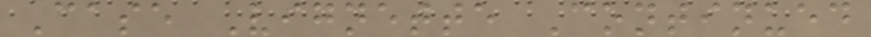Case Vignette Continued
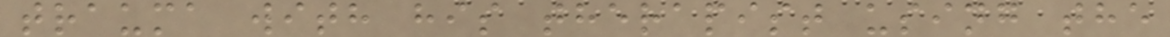trauma with his therapist using the
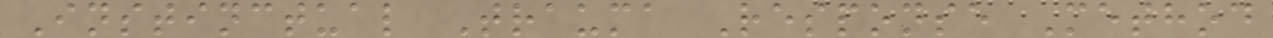Instinctual Trauma Response Method
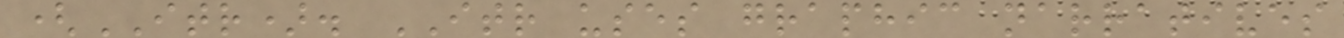(ITR). ITR uses graphic narratives
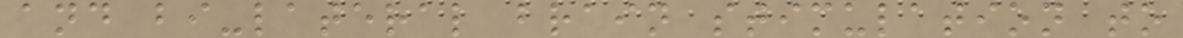and bi-lateral brain stimulation to
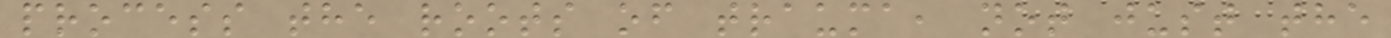process the roots of trauma, not just the
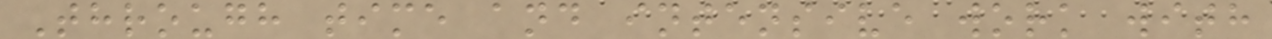Through time and intensive work with
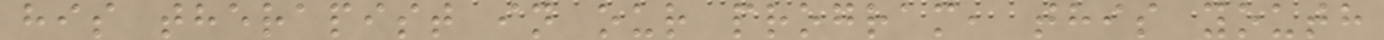his therapist in our program, this youth
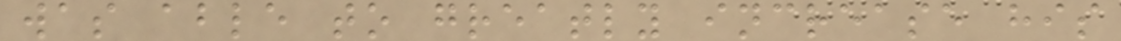was able to greatly increase his
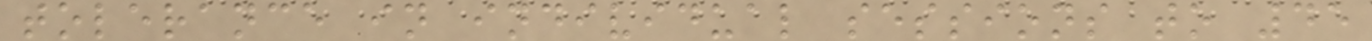tolerance in individual sessions to 45
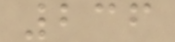236
